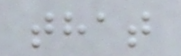that
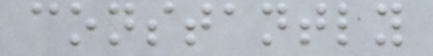constantly
